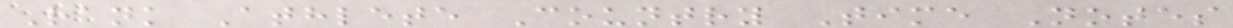Rank Athlete Country Time Notes
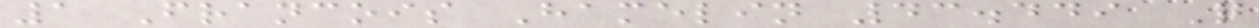1 Francois Hamelin 43.449 Q
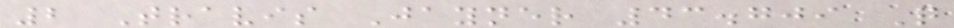2 Travis Jayner 43.709 Q
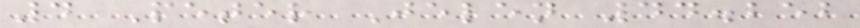4 Peter Jelen 44.252
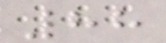88
